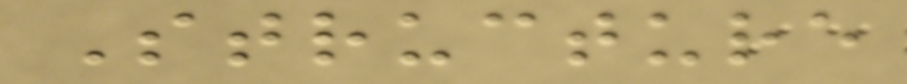Structure
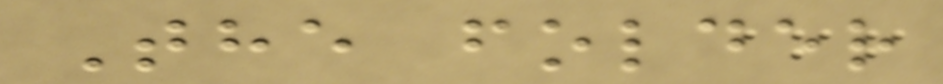The folder
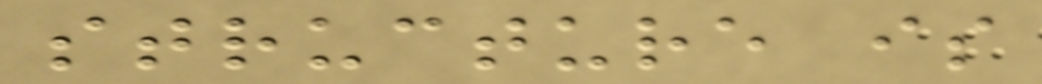structure is
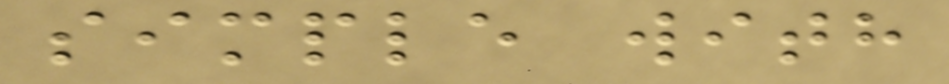simple with
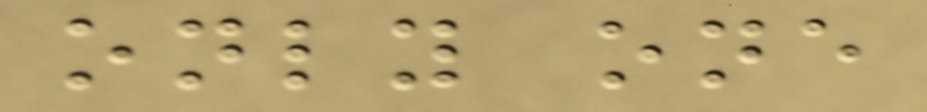only one
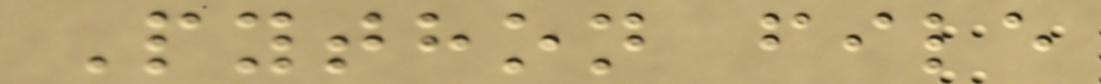Python file
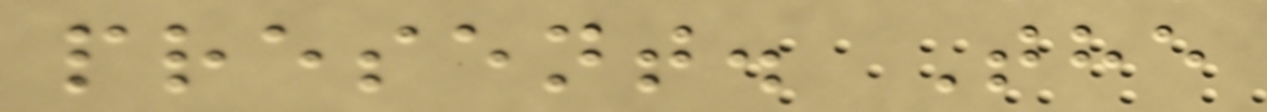present. The
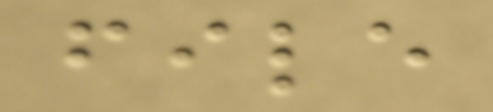file
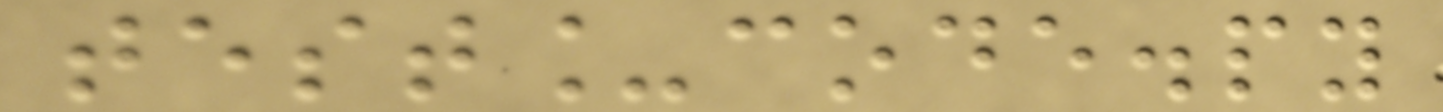test_code.py
